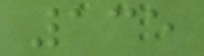135
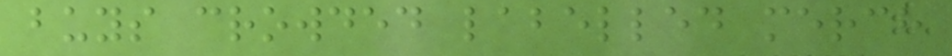buys crowded labelled merch
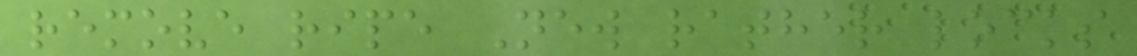remove ripe New rather locks
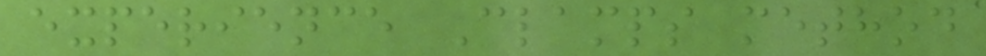experience Clamps method
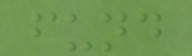fund
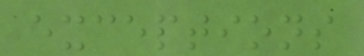exceptions
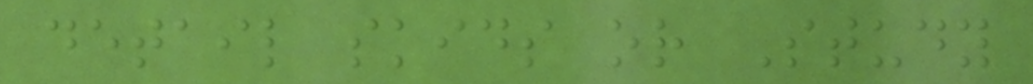detail skids or Study
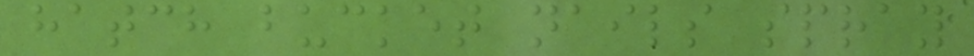hatch bucket nails spray
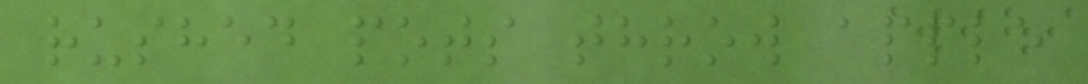rushed pots throw apple
